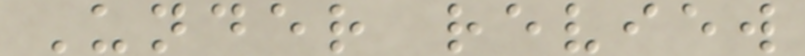Under review
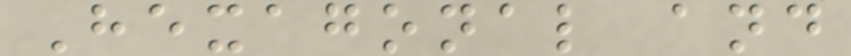Hexagonal and
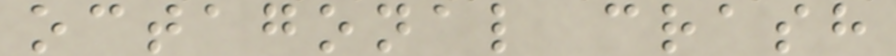octagonal crash
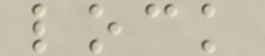lock
